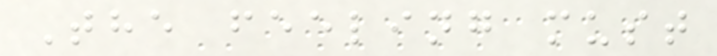The feeling must
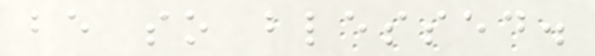be so blessed.
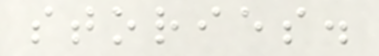stories.
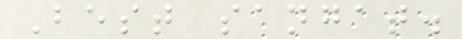Best sangat.
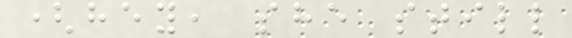(hey, she still
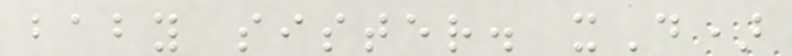baby sister. xD)
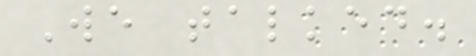We talked.
